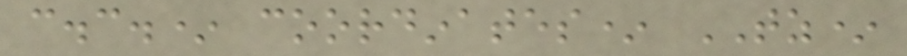c.c.* coordinates* TZ*
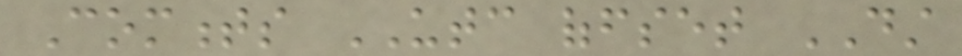Comments UTC offset DST
